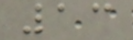13
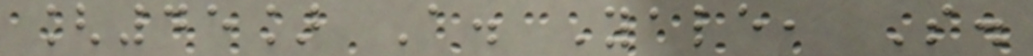[45] A. Yale, S.
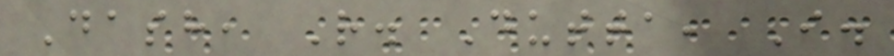Dash, R. Dutta, I.
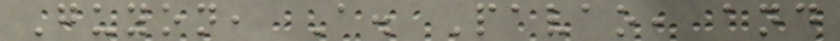Guyon, A. Pavao, and
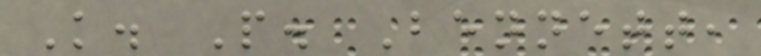K. P. Bennett,
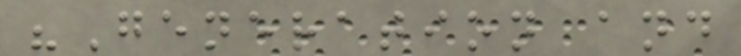"Generation and
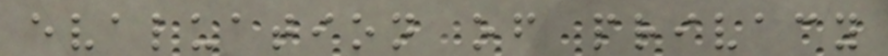evaluation of privacy
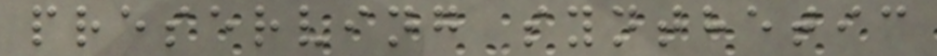preserving synthetic
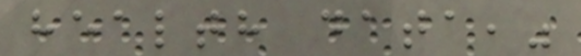health data,"
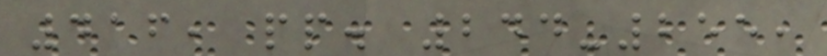416, pp. 244-255,
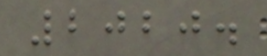2020.
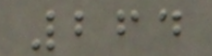264
